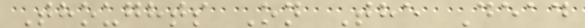Thoughts On The Dead
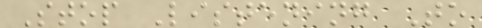Stop Listening To
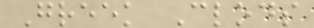Greek Clods
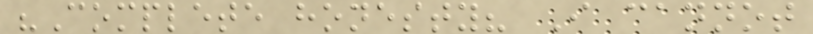"Complete honesty? I cannot
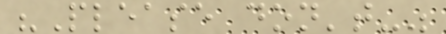"Please don't-"
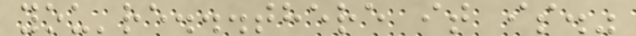you're...there it is."
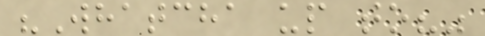"Whatcha up to?"
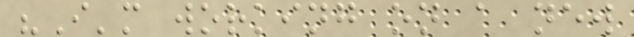"I'm working on a new
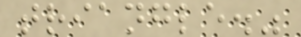triangle."
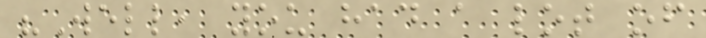"Well, you had a lot of
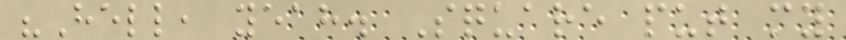"Hell, yeah. Square put my
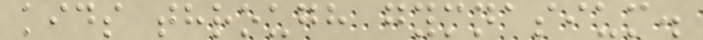kids through gymnasium.
